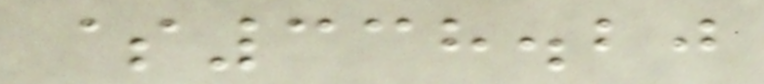$338.20
